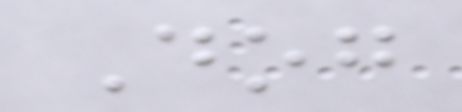Dog
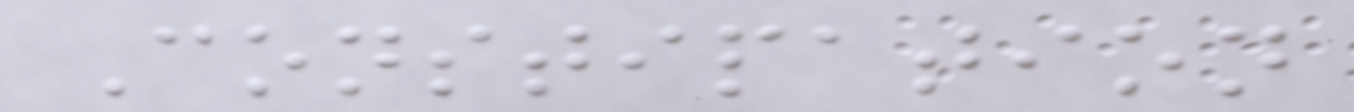Constipation
